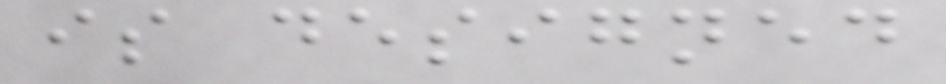is designed
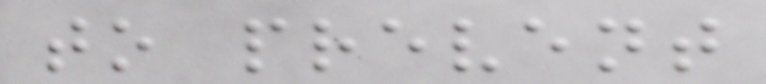to prevent
